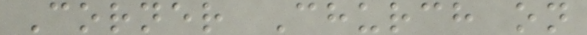Corner Church on
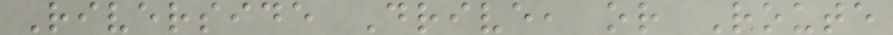Riverside Drive, or Route
